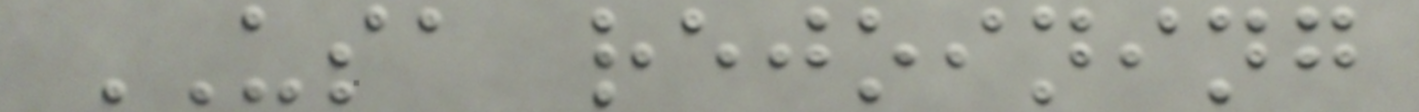USA rejoining
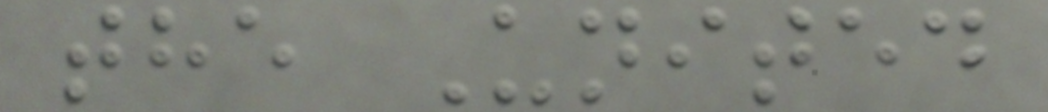the United
